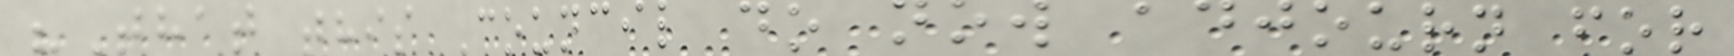"That this Council do now adjourn for
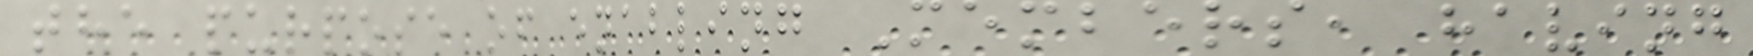the purpose of enabling Members, having
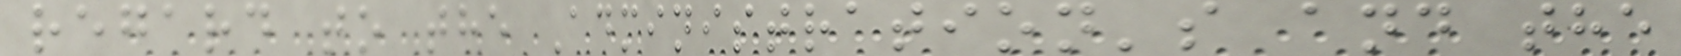regard to the Administration's and the
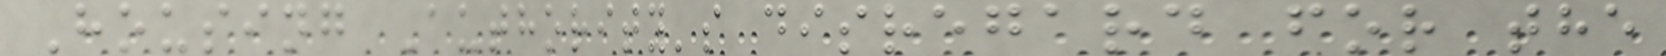Housing Authority's disregard for the
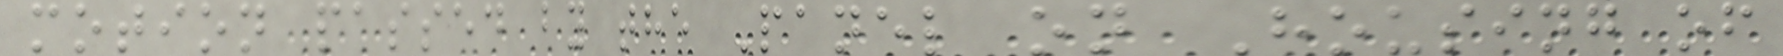motion passed by the Panel on Housing of
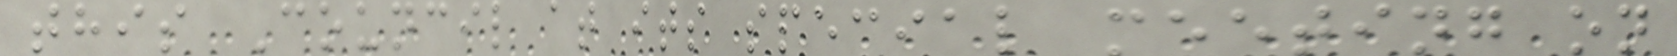this Council at its special meeting on
